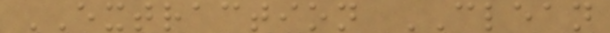EXTRACTION CLEAN
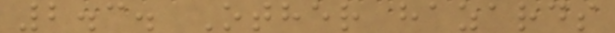2.3. Other hazards
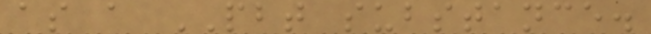as a PBT substance.
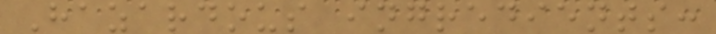Hazardous ingredients:
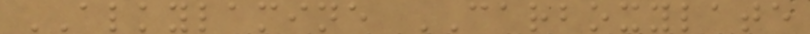ALKYLAMINE CARBOXYLATE
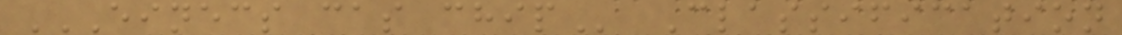EINECS CAS CHIP Classification
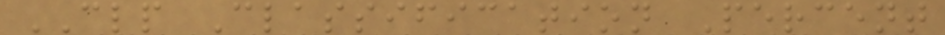CLP Classification Percent
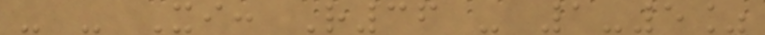- - Xi: R36 - 1-5%
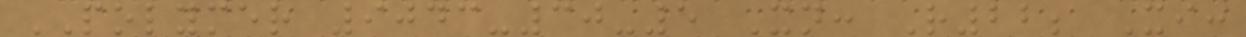POLYMER 9043-30-5 Xn: R22; Xi:
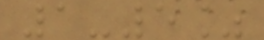1-5%
